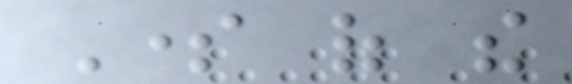Some of the
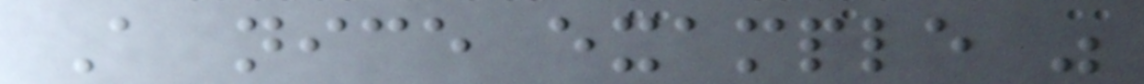A nice example was
